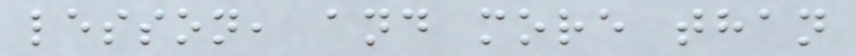lesson, and more than
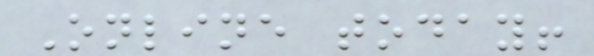Online today!
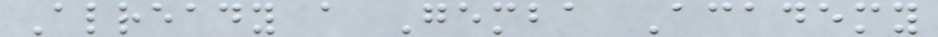Already a Gemba Academy
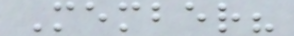Member?
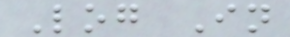Log In
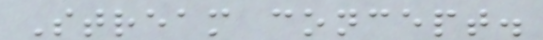Stream concept.
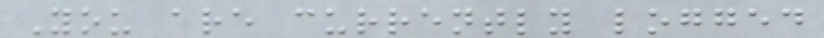You are currently logged
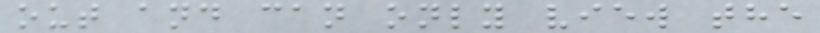out and can only view the
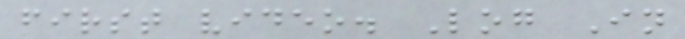first video. Log In
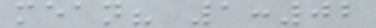mean? 1:02
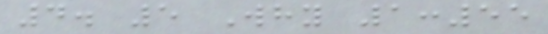4. 5 Why 1:55
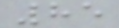85
